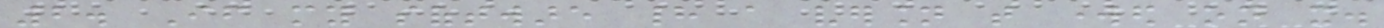2. If my software had a version that worked on it.
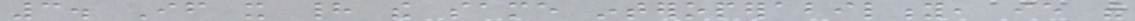3. If it had the same interoperability, ie with
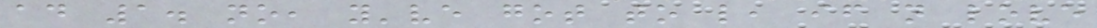ad 1. no, you've got to like, if not love
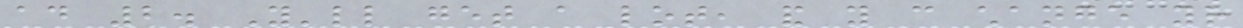ad 2. You'll get a lot, and you can change your
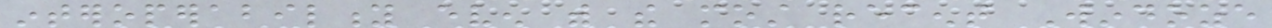interoperability even with the most recent Windoze
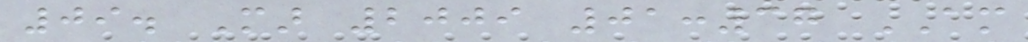09. Mar 2009 01:37 AM
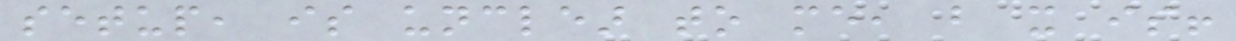setup, is unclear to me, but it is!
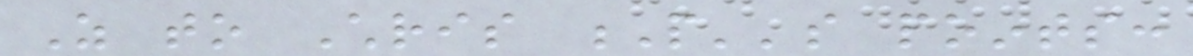As to Chris P''s points:
